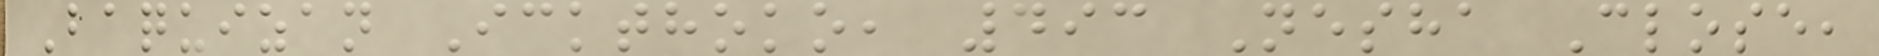Baquizan Ickthoko, 493 Nesha Close,
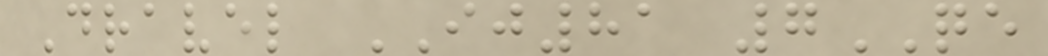Dravel IJ81 7QE
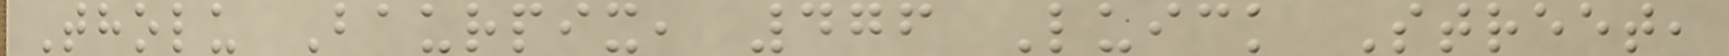Tholu Baurpix, 476 Luick Street,
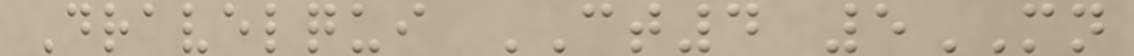Dravelqui CT4 5MN
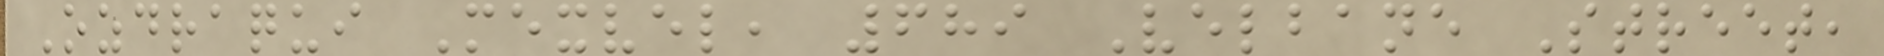Ozdraqui Mexvel, 689 Velbane Street,
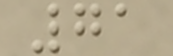71
